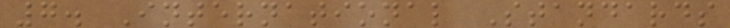7. International Standards
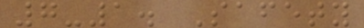7-1. Safety
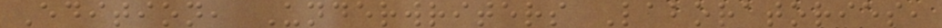Edition, Underwriters Laboratories,
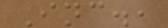Inc.,
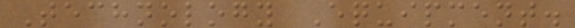Technology Equipment.
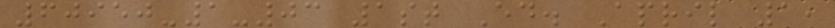60950-1-03 1st Ed. April 1,
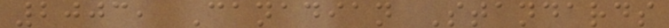2003, Canadian Standards
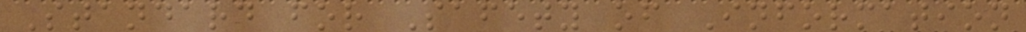Standard for Safety of Information
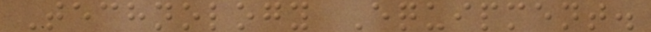Technology Equipment.
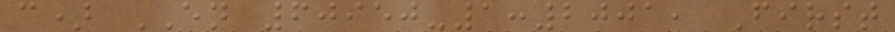c) EN 60950-1:2001, First
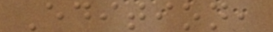Edition,
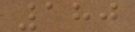180
